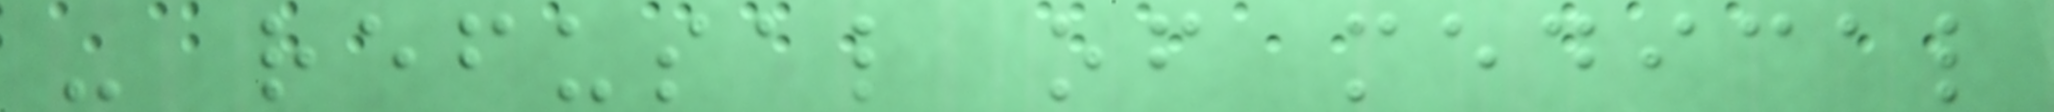- refusal of medical
